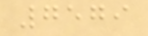7579
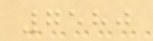7580
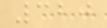320
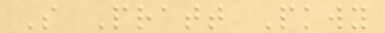S Pratt Pkwy
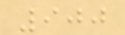900
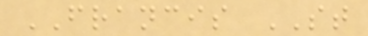FRANCIS ST
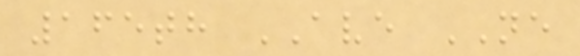165th AVE NE
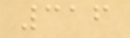316
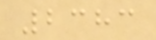2383
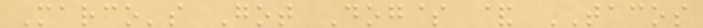Marco's Got Dog$ & TACOS
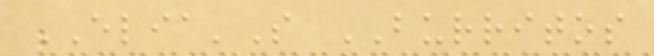ELIA'S BURRITOS
